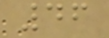46
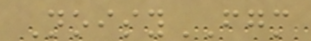NoisyFGM
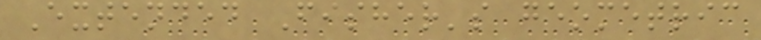Extended Fisher's geometric
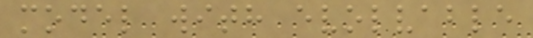model with evolvable
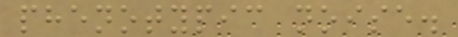phenotypic noise.
